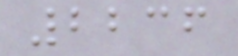2236
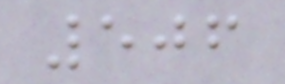506
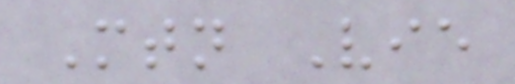Mtn Vie
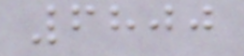6800
